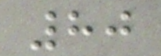80
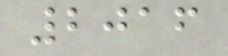2016
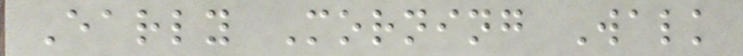Early Morning Walk
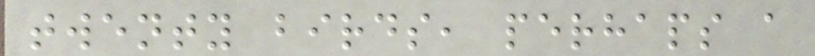twenty birds, perhaps a
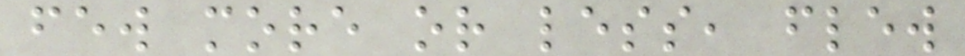few more or less, flew
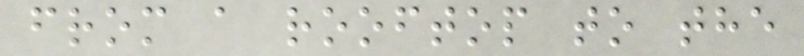from a rooftop to the
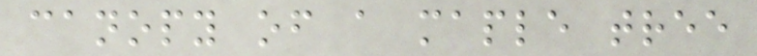canopy of a maple tree
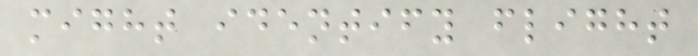might identify flight
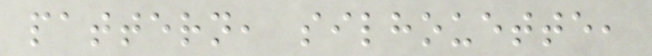pattern, silhouette,
